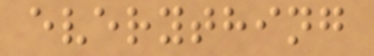everything
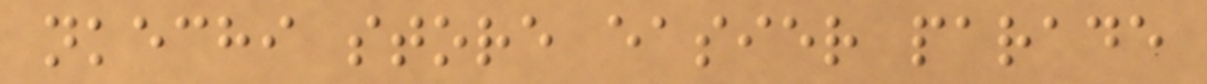nkechi store easier parade
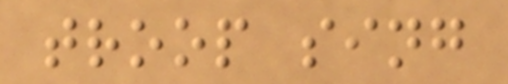troop sing
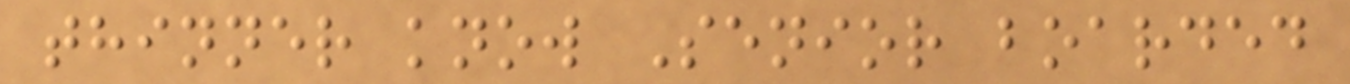thinner know Senior boarded
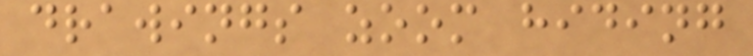drawings zoom hiding
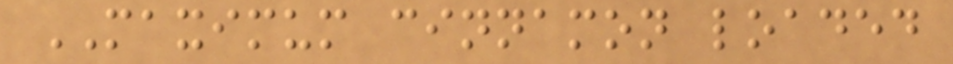MAXIMUM cinnamon loaded
